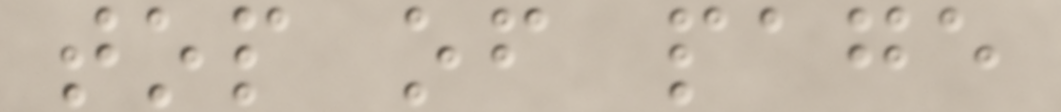top of page
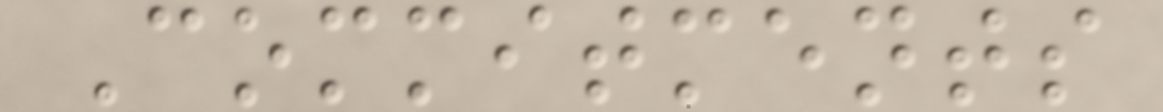Commitments
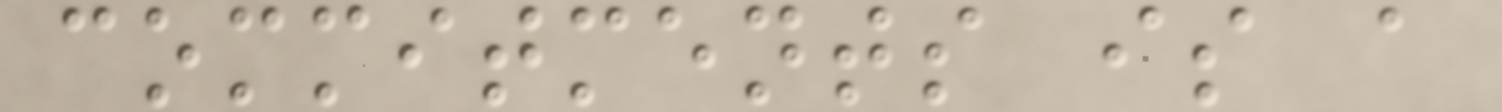commitments is a
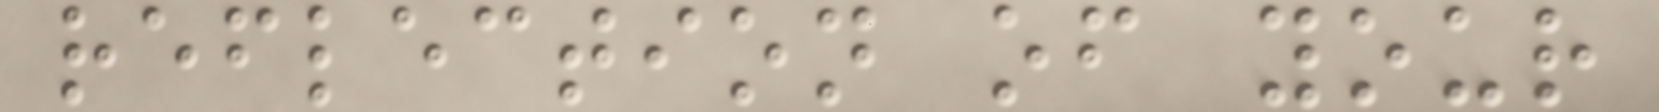reflection of your
